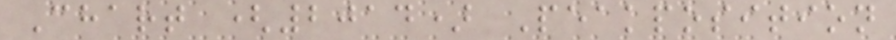Chart (2014) Peakposition
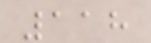118
